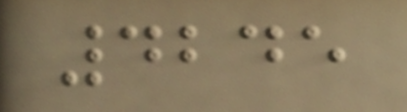4245
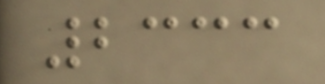2333
